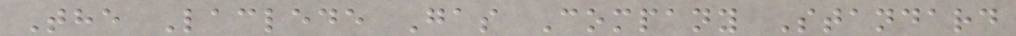The Laclede Gas Company Standard
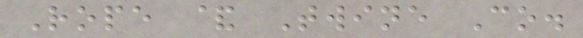Rope & Twine Co.
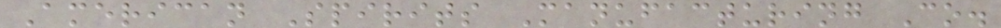American Spirits Manufacturing Co.
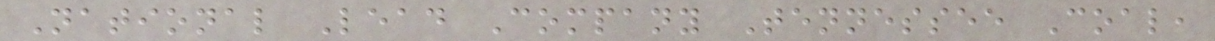National Lead Company Tennessee Coal,
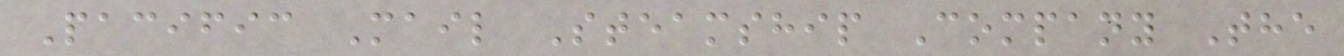Pacific Mail Steamship Company The
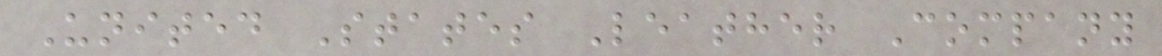United States Leather Company
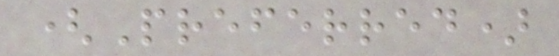(Preferred)
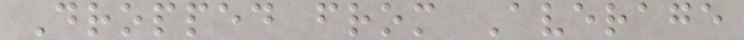Dropped from Average
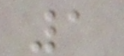1
